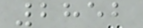2852
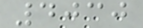4030
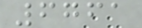6761
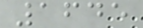1645
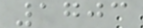1703
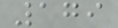179
